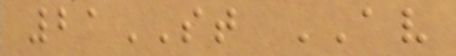21ST AV
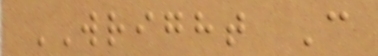WRIGHT C
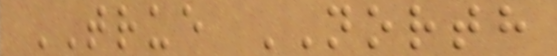TRUE NORTH
